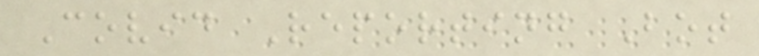Covid Reporting Bot
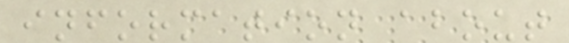information about
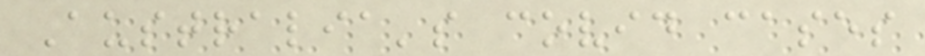Australia's covid cases
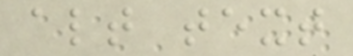alt text
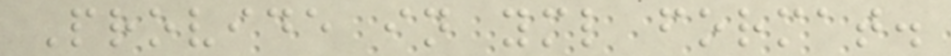Provide in yml format.
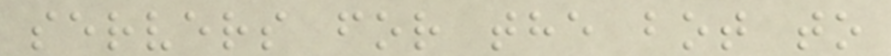servers for the bot to
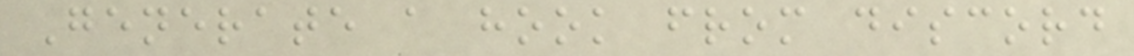Generate a hook from discord
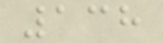138
